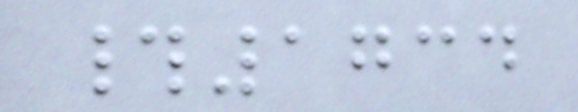#1734
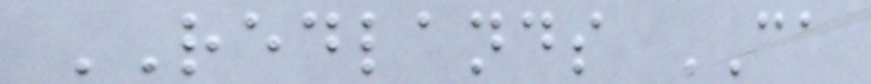REDLANDS CA
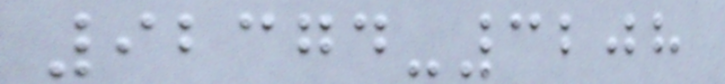92374-3208
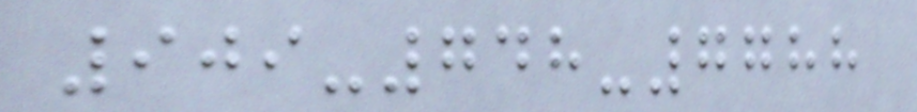909-748-7788
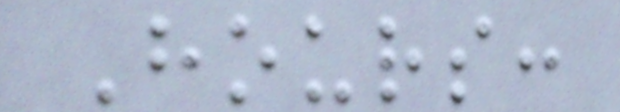Hours:
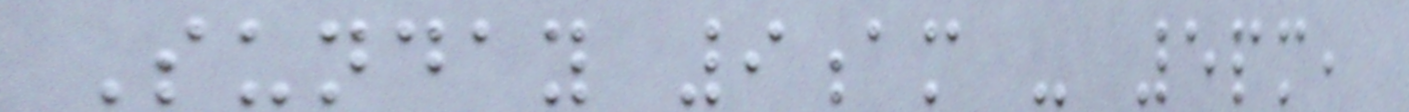Sunday 9am - 5pm,
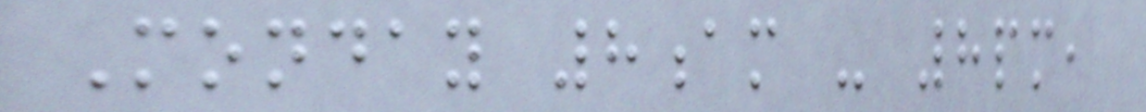Monday 8am - 8pm,
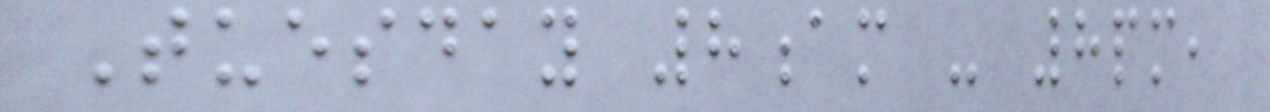Tuesday 8am - 8pm,
